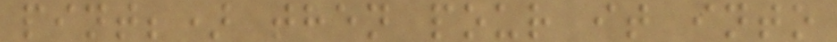pint;) then pour it into
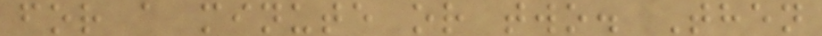for a minute or two. Then
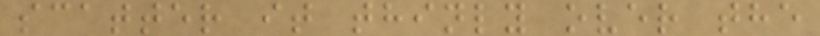scatter it thinly over the
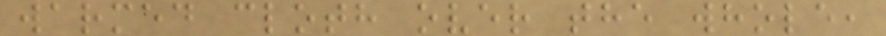warmed cloth over the whole,
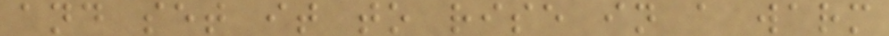and set it to rise in a warm
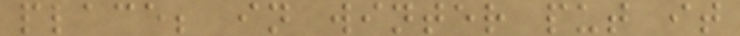place; in winter put it
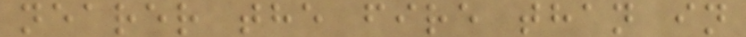nearer the fire than in
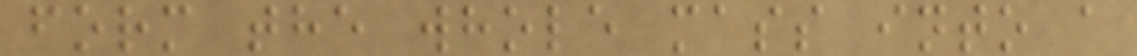form the whole mass into a
